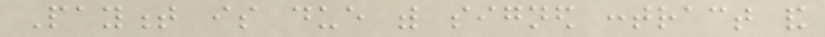Payment is due with signed contract and
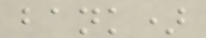bank)
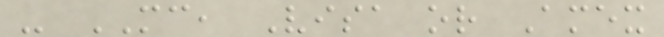- MC, Visa or Amex
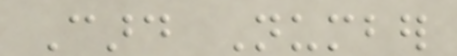Card Number
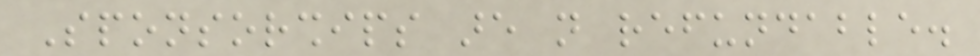Sponsorships are not refundable.
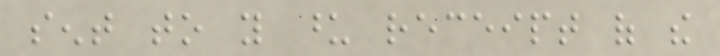sent to you upon receipt of the
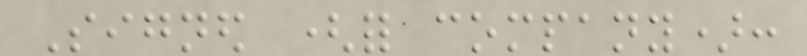Signed (for company):
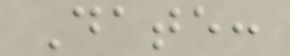Date:
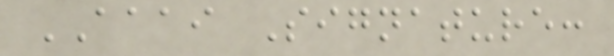AAAI Signature:
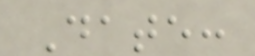Date:
